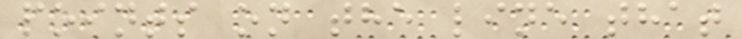points on the line that
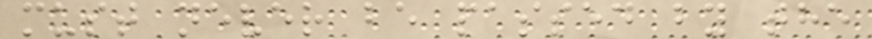must never be passed by the
